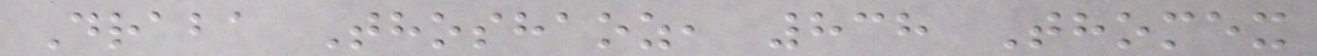Draba Thoshaoz, 838 Thomex
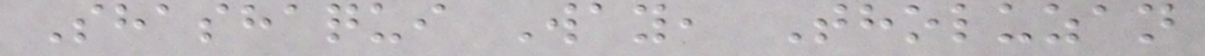Shashaqui Way, Tholuzan
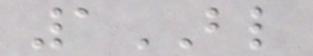1BL
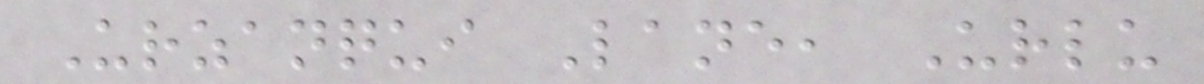Urzanqui Lane, Urlu
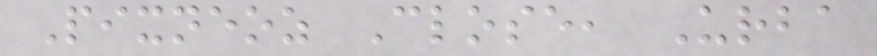Pixneoz Close, Urba
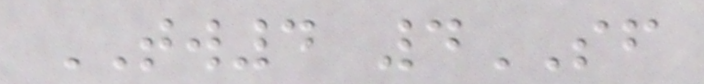TW4 4SF
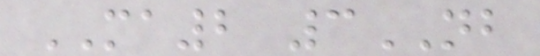MA2 3NB
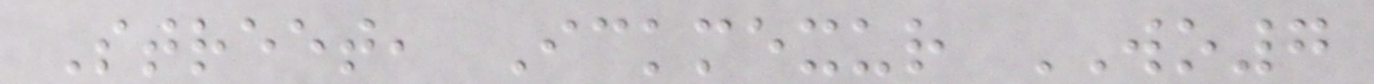Street, Ickmexur WO7
